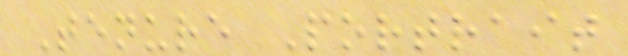Tenure Portrait
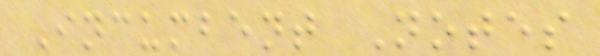Incumbent Notes
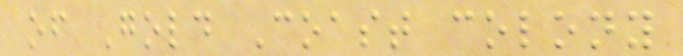of Gold Coast colony
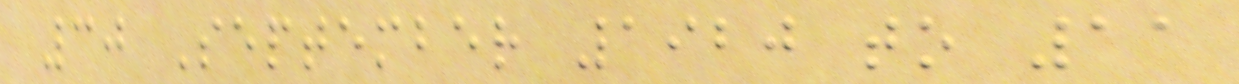30 September 1920 to 11
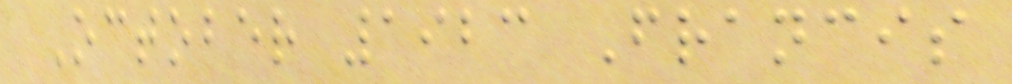October 1923 Francis
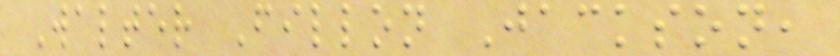Walter Fillon Jackson,
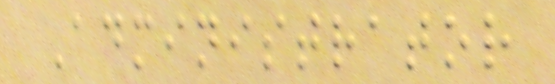Administrator
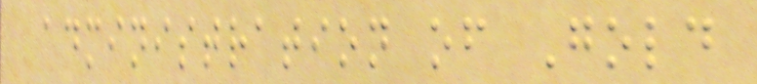administration of Gold
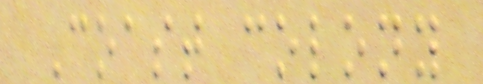Coast colony
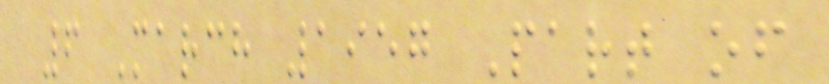6 March 1957 Part of
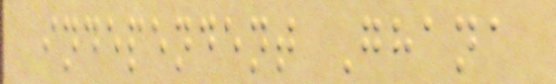independent Ghana
